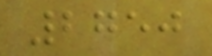2750
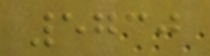5730
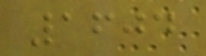1604
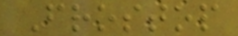Frostop
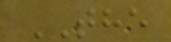THE
